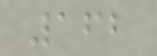162
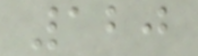120
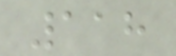118
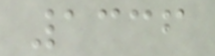1336
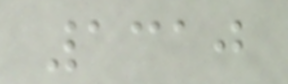1310
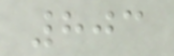803
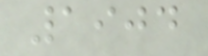1904
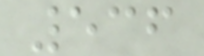536
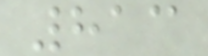813
